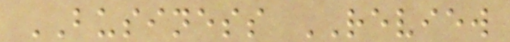BUSINESS REVIEW
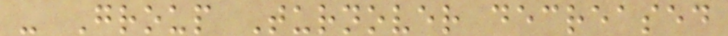- Group Turnover decreased
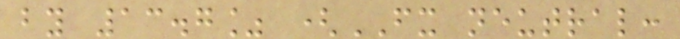by 13.7% (FX neutral:
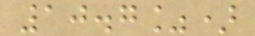10.7%)
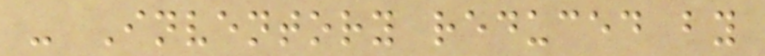- Inventory reduced by
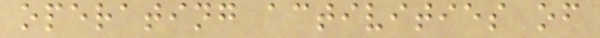operating activities of
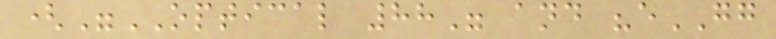("OPTICAL 88" and "eGG
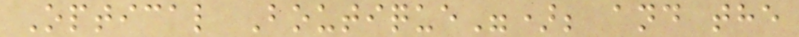Optical Boutique"); and the
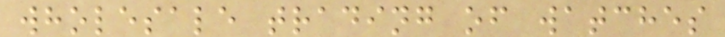wholesale trading of watches
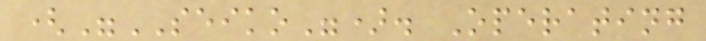("SEIKO"). Operating
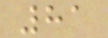81
